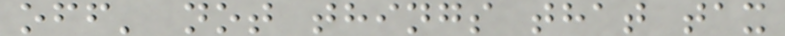off' not things that tax
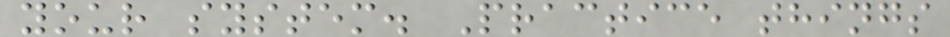your system. Practice things
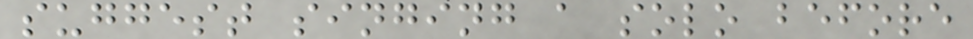suggest singing a solo before
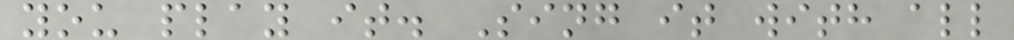you play it. Sing it with all
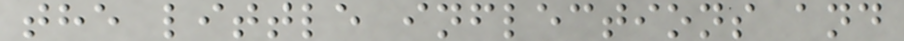the little inflections and
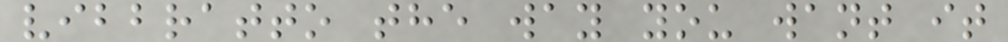vibbratto the way you want it
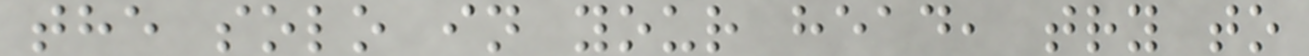the solo in your head, try to
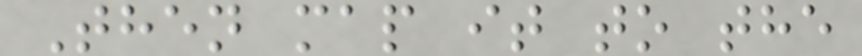Then map it to the
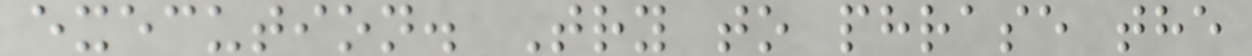execution. Try to phrase the
